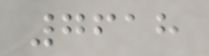7618
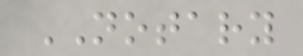NOTARY
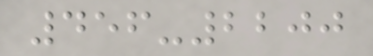456-2200
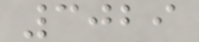3029
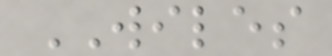WILES
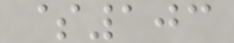$103
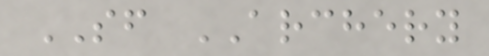SF ARCHERY
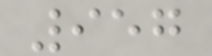957
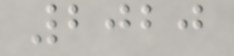2020
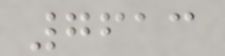7613
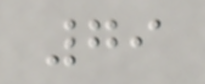79
